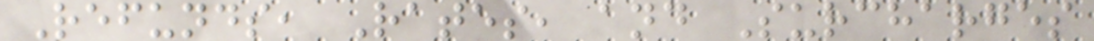Refunds, Rates, and Surcharges
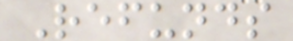Refunds
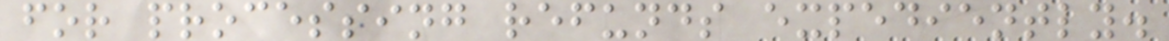for processing refunds expediently.
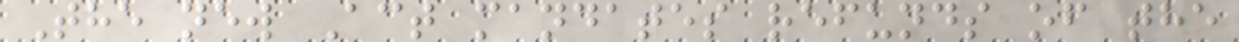The new Act mandates refunds of the
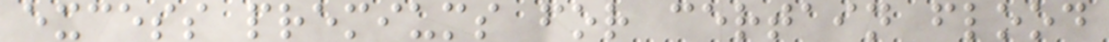excess premiums for certain flood
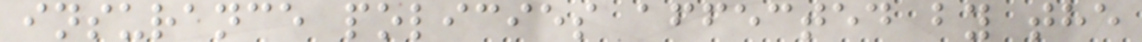insurance policies affected by the
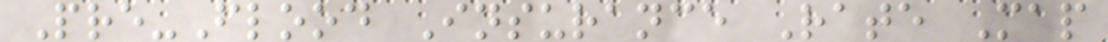Pre-Flood Insurance Rate Map
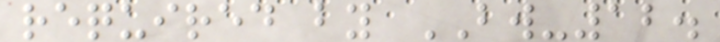required by BW-12.
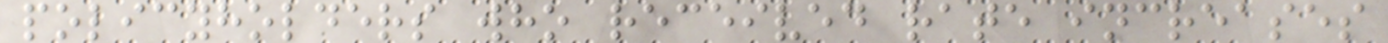policyholders who received rate increases
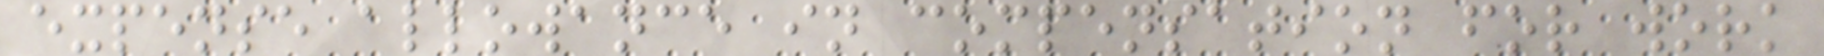expense allowance in compensation for work
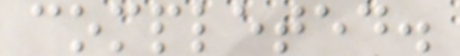completed.
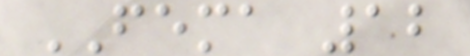FEMA 12
